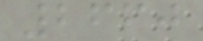2660
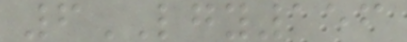6LGY156
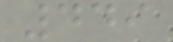449
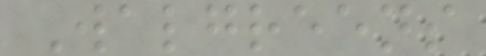Walgreens
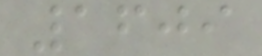1609
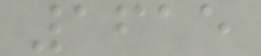1615
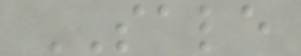SALE
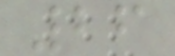26
